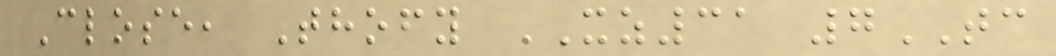Close, Thofy XZ31 7TC
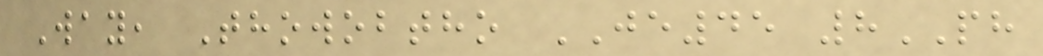Way, Thowobtho JE45 8PH
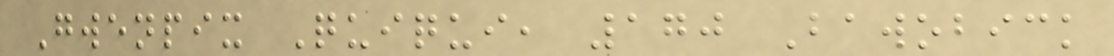Gwenpix Quiqui, 170 Bawobick
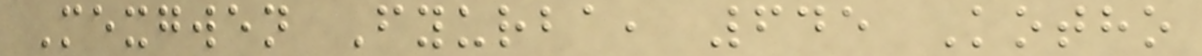Mexgwen Fyurba, 645 Kotho
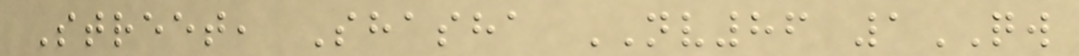Street, Shasha NV86 1QW
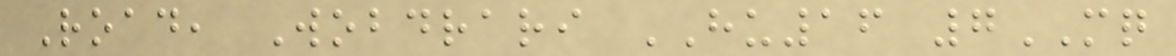Road, Wobdrari HU16 7MQ
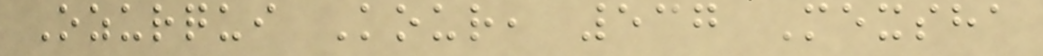Ozurqui Kour, 537 Mexsha
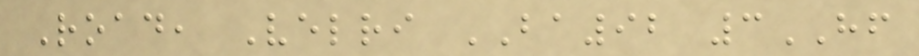Road, Velri BA92 3HF
